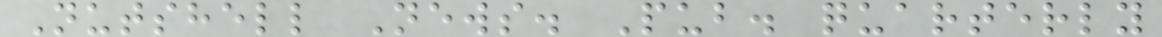Nutshell News. Pub. quarterly
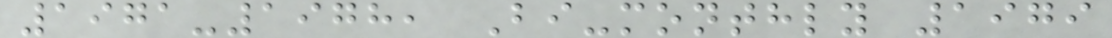1971-1978, Bi-monthly 1979
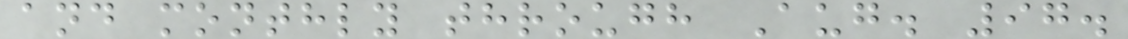and monthly through Aug. 97.
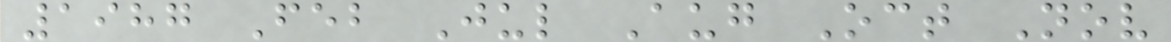1987 Feb Jul Aug Oct Nov
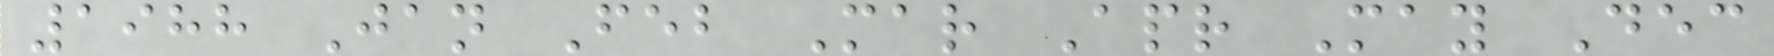1988 Jan Feb Mar Apr May Dec
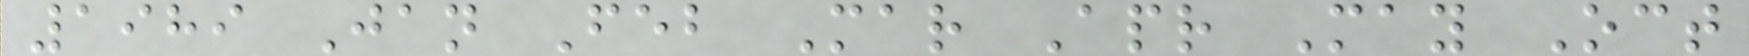1989 Jan Feb Mar Apr May Oct
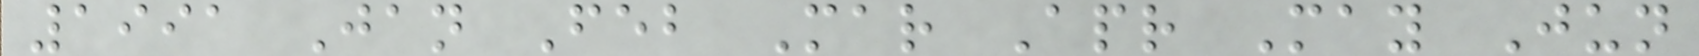1991 Jan Feb Mar Apr May Jun
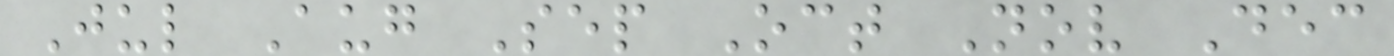Jul Aug Sep Oct Nov Dec
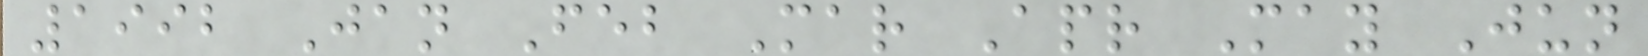1992 Jan Feb Mar Apr May Jun
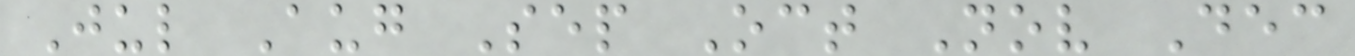Jul Aug Sep Oct Nov Dec
